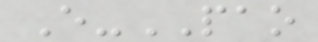E-PAO
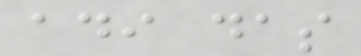adi das
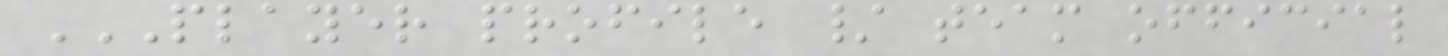PLAYER PROFILE / TEAM OFFICIAL
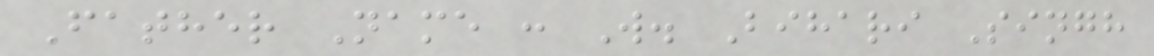Father Name : W. Bihari Singh
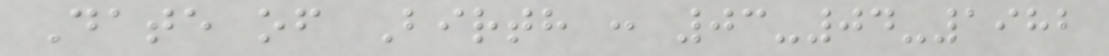Date of Birth : 03-04-1982
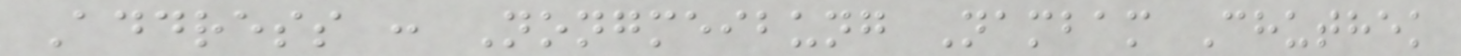Address : Nongmeibung Nambam Chuthek
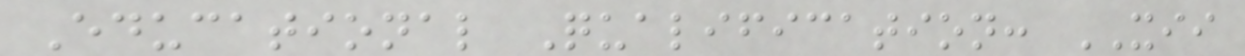Educational Qualification: XII
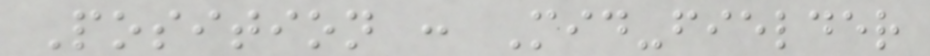Position : Mid-fielder
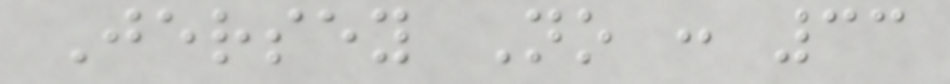Jersey No : 33
